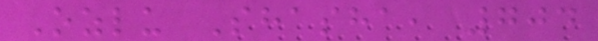Ozlu Shasha, 704
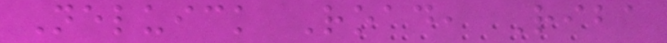Neluick Road, Riba
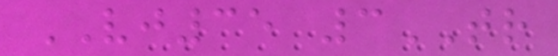VJ35 3TR
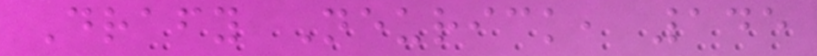Drafy Neurick, 145
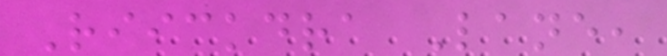Riickdra Lane,
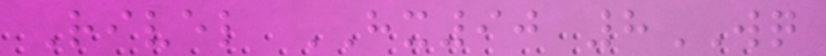Rivel HX90 8WQ
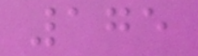175
